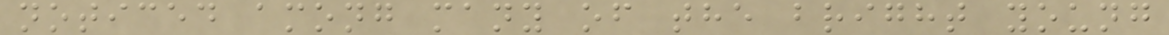noticed among many of the bright young
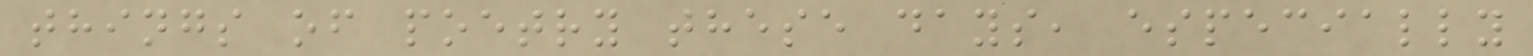things of poetry these days, especially
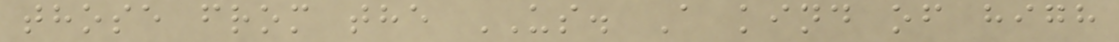those from the US. A kind of high
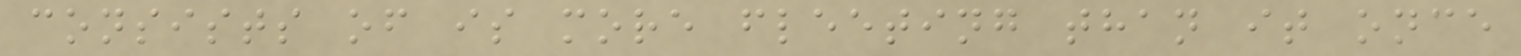consists of is more fleeting than it once
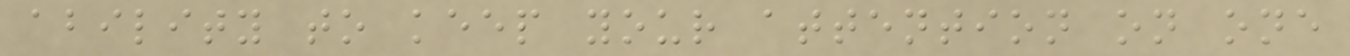ability to keep your attention on one
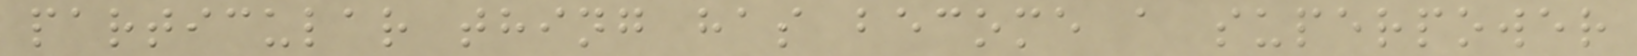particular thing has become a superpower
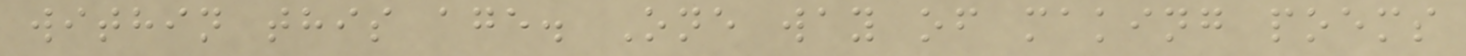within this age. One way of making poems
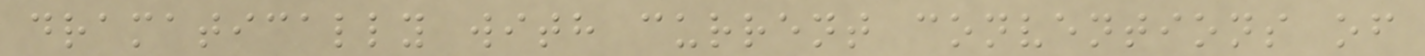dramatically with current conventions of
